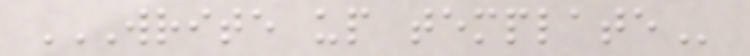WRITE UP TEMPLATE
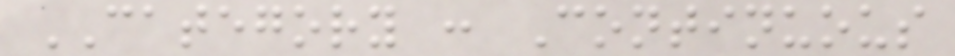CATEGORY : Continuous
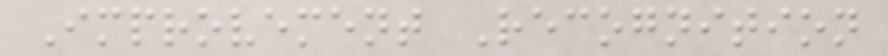Improvement Recognition
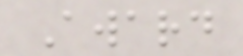Award
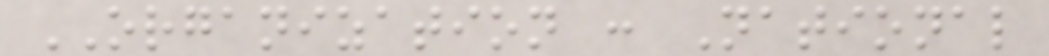ORGANIZATION : National
